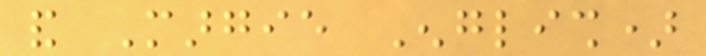and Margie English)
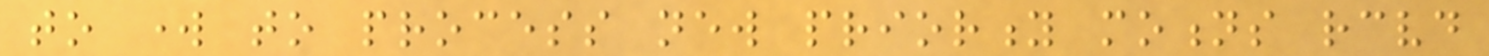to work to process new priority motions received
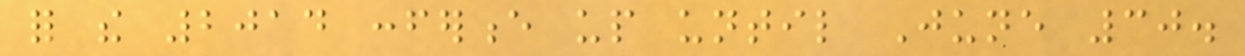for the 2014 conference up until June 30.
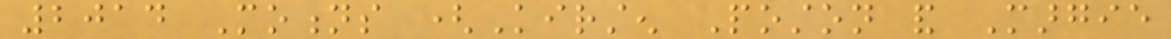2014 Motions (Kirsten Poston and Margie
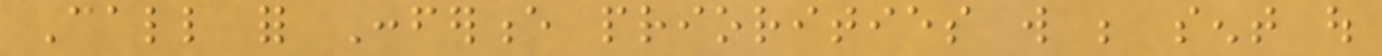Call for Conference priorities will be sent out
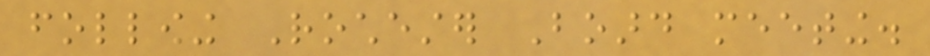following Rochester Board meeting.
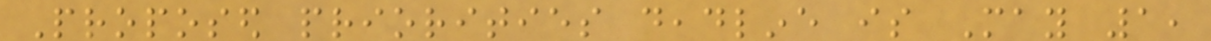Proposed priorities deadline is May 1,
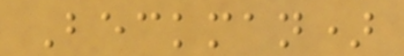Beckman)
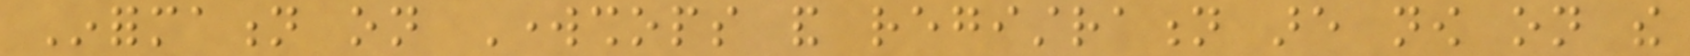Information on Workshops and registration are now on the
